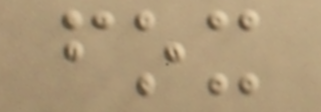fox
